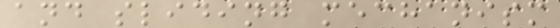and sliding mechanism
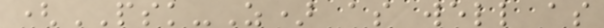(PSK-Z) as well as
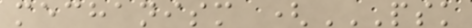mechanism (PSK
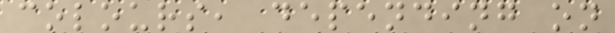colours, depending on
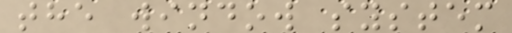the window system
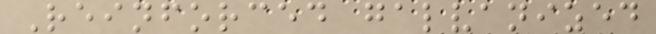Reinforced galvanized
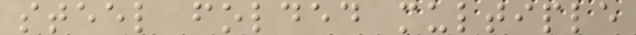steel folded multiple
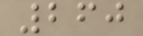260
